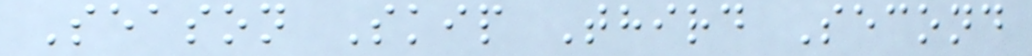Season Skip Third Second
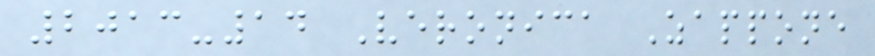2013-14 Veronica Zappone
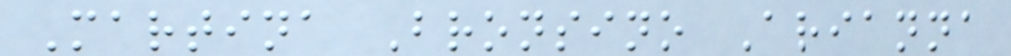Martina Bronsino Arianna
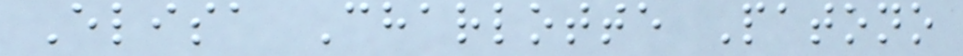Elisa Charlotte Patono
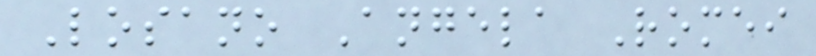Losano Angela Romei
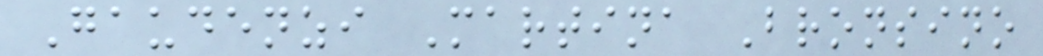Gaudenzi Martina Bronsino
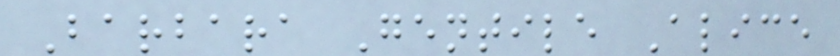Barbara Gentile Alice
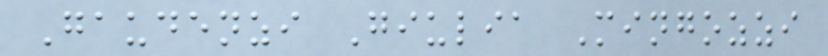Gaudenzi Giulia Mingozzi
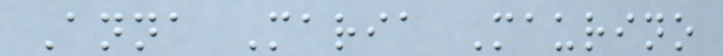Anna Maria Maurino
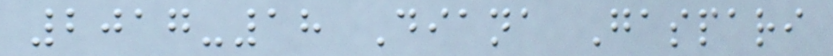2017-18 Diana Gaspari
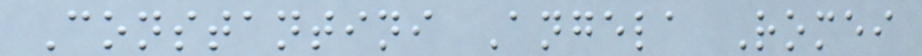Constantini Angela Romei
